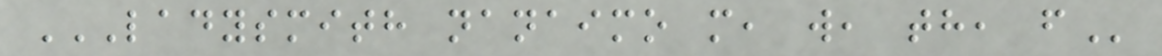LADYSMITH NANAIMO M, W, TH, F
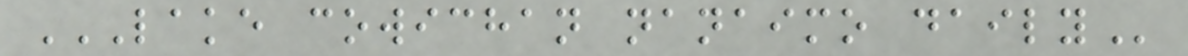LAKE COWICHAN NANAIMO DAILY
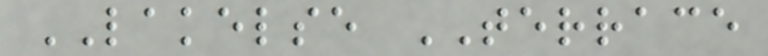LAKELSE TERRACE
